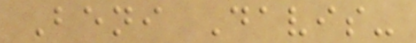Beni Davis-
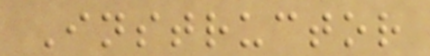Instructor
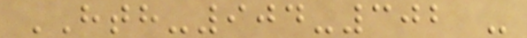HTH-904-302 -
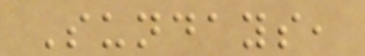Sundays,
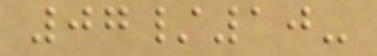07/10-
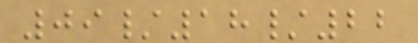09/18/22
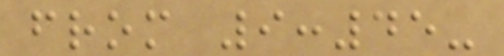from 9:45-
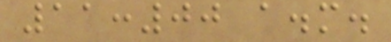11:00 a.m.
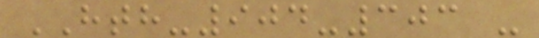HTH-904-303 -
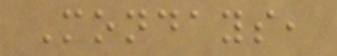Mondays,
